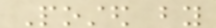Posted by
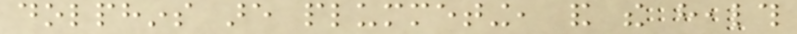dolphins are plummeting, and the health
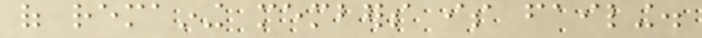of remaining members is failing.
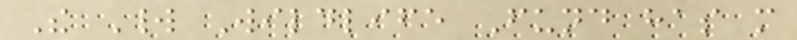The World Wildlife Fund has more
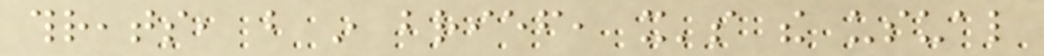threats, but in brief, it's the usual
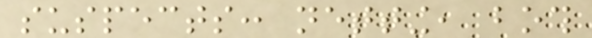suspects: netting, both
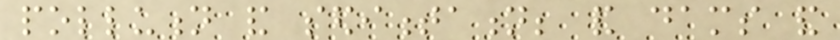pollution and sedimentation; and dams and
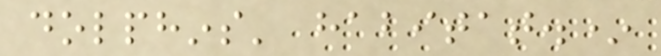dolphins' habitat.*
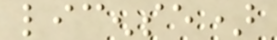license)
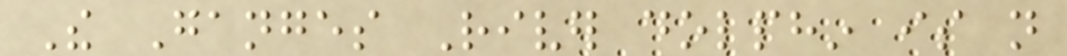The Ganges River dolphin is not
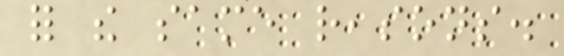for the same reasons.
